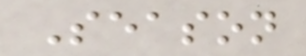Season
